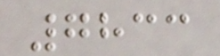7833
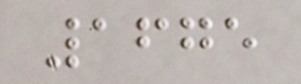1675
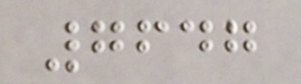7647
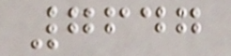7647
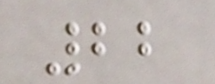22
